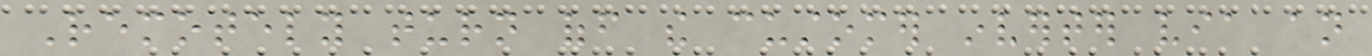Remotely turn off the customer inverter via an
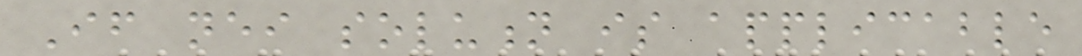If neither solution is applicable
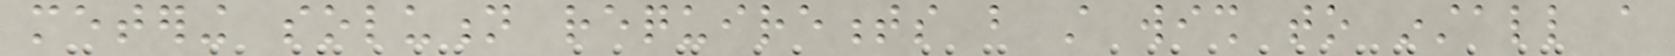metering solution requirements but still wish to install a
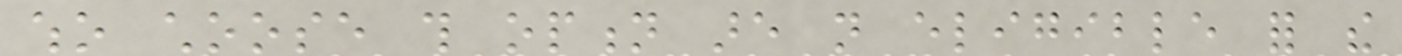who choose this option are not eligible for the
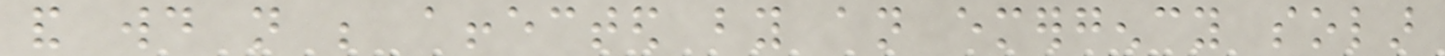and would not be affected by an emergency solar
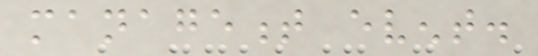management event.
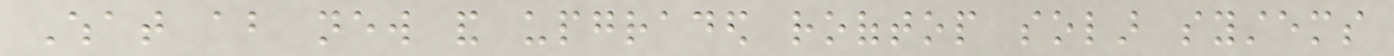What about new and upgraded rooftop solar systems
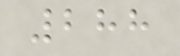288
